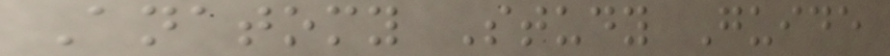Anatomy Study Guide
